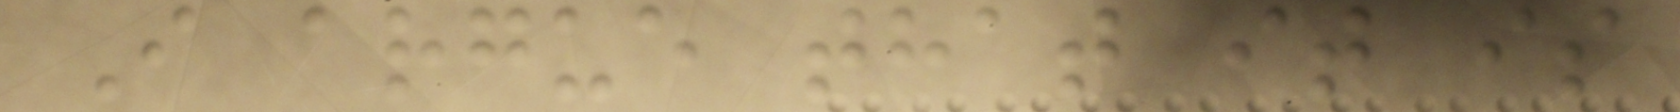I argue that it is
